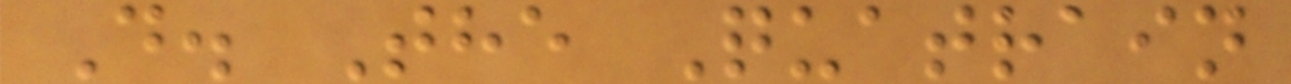D. The Quatrain
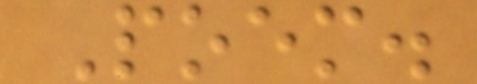Poem.
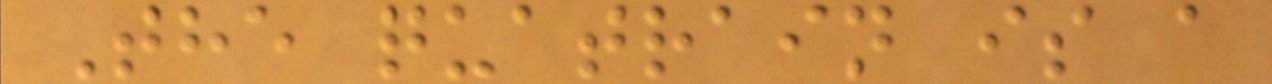The quatrain is a
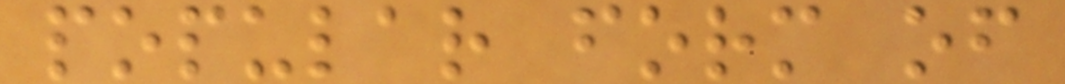popular form of
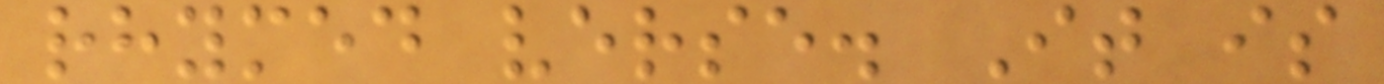rhymed verse. It is
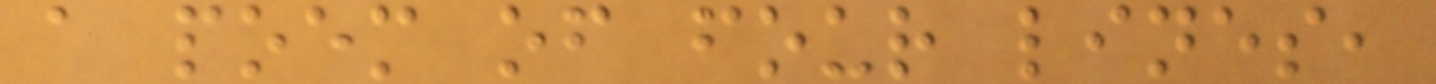a poem of four lines,
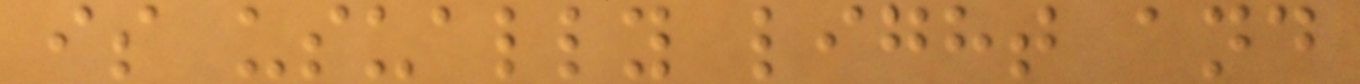is usually light and
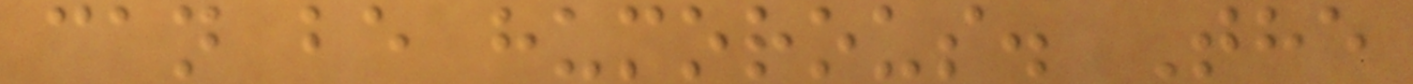can be humorous. The
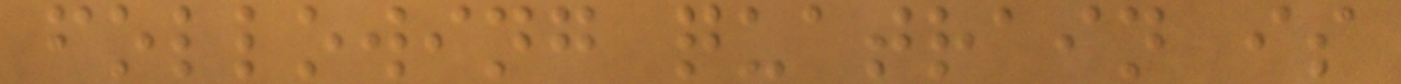following quatrain is
